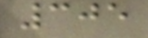305
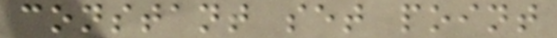constant set point
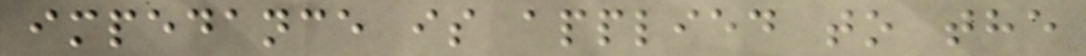impedance is applied to the
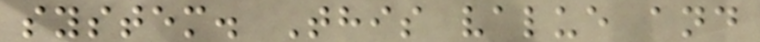system. This value and
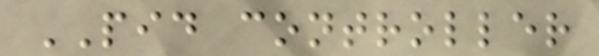PID controller
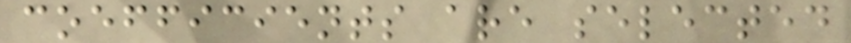coefficients are selected
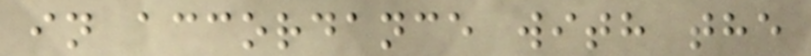in accordance with the
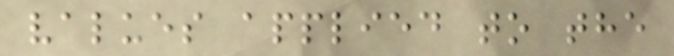values applied to the
